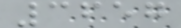3657
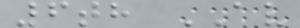6th AV
